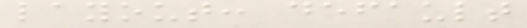layout: default
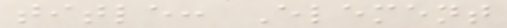title: Element
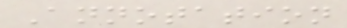Annotation
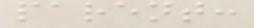parent:
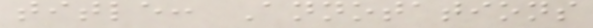title: Annotations
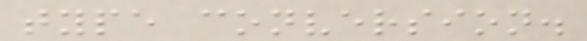type conversion.
